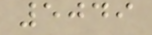5049
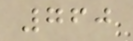760
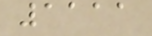1111
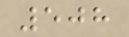508
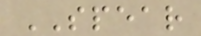SPEAR
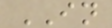IN
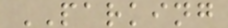PARKING
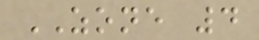ZONE 4
